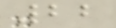22
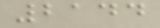2144
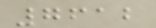7612
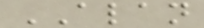ALAN
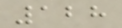128
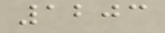1203
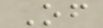Of
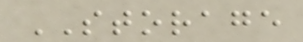STORAGE
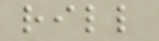rill
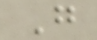G
